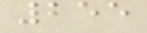255
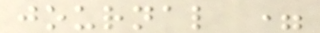journal =
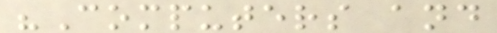"Computers and
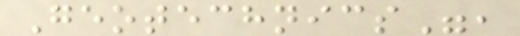Geotechnics",
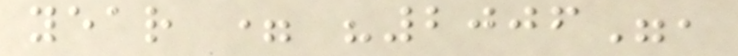year = "2006",
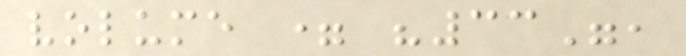volume = "33",
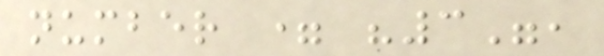number = "3",
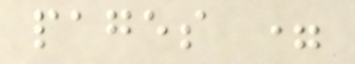pages =
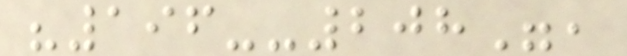"196--208",
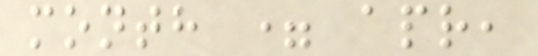month = apr,
